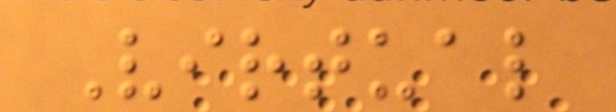Virtual
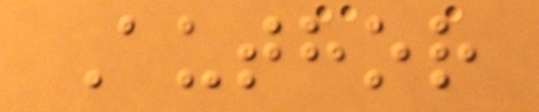Author
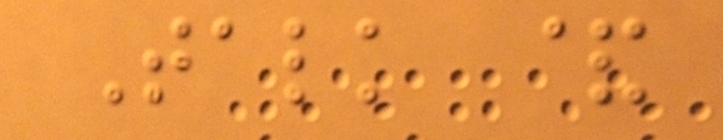Talk &
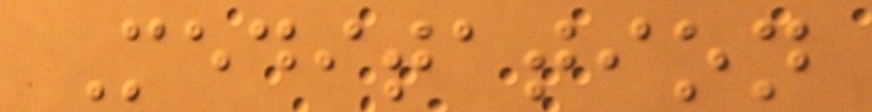Meditation
